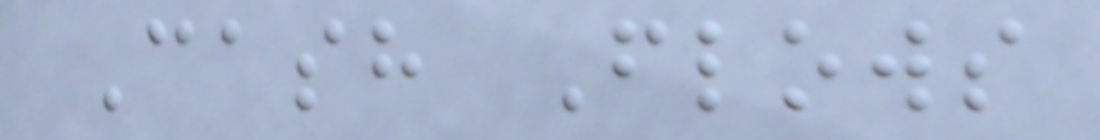Cash Flows
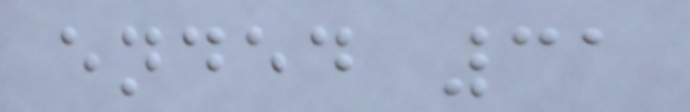ended 31
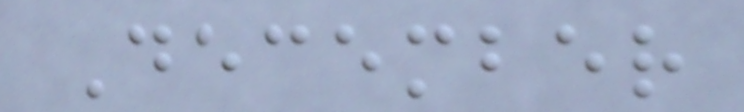December
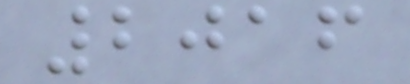2016
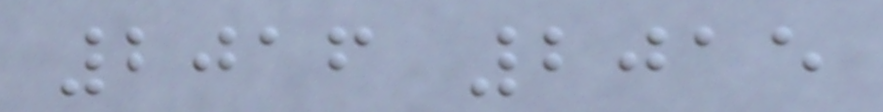2016 2015
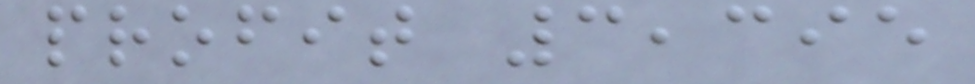profit 3,395
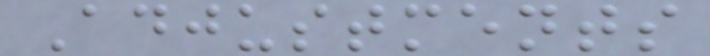Adjustments
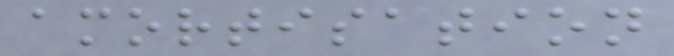amortisation
